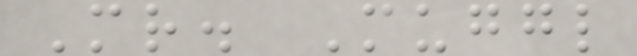Mr. Muggl
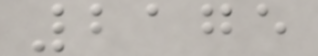2175
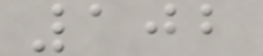102
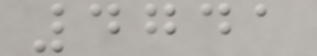4741
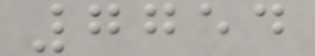7754
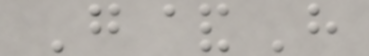G&H
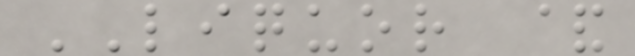LIQUOR &
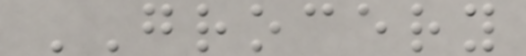GROCERY
